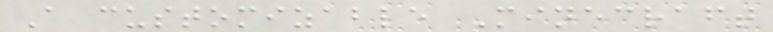A customizable Minecraft
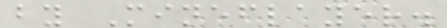by Mineflayer.
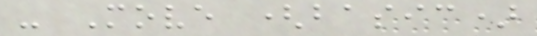- Move (basic)
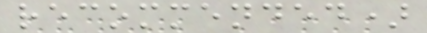recommended)
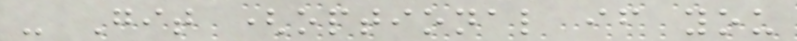- Git (optional if you
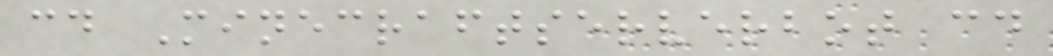cd Minecraftserverbot cd
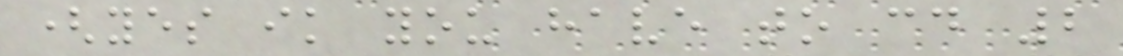(yes ik you have to cd 2
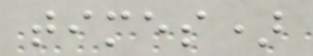times)
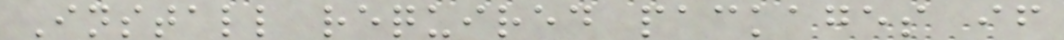Install required packages if
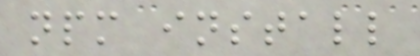npm install
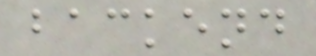backend
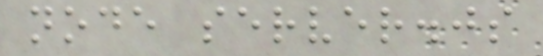node server.js
